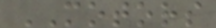MOTORS
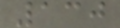130
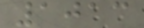1013
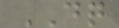DQ
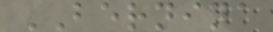BERNINA
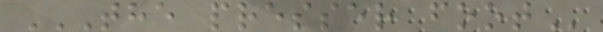THE PRESSER FOOT
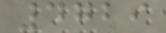4729
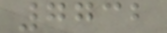7732
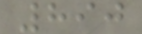890
